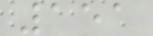151
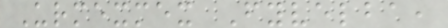Urmexmex Fyvelba,
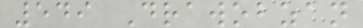549 Drawobzan
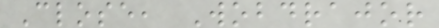Close, Wobdrajor
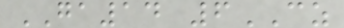GA14 6CZ
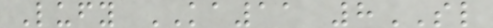Lufy KA11 8SL
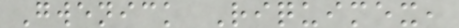Gwenick Riquimex,
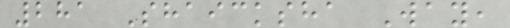281 Shaicksha Way,
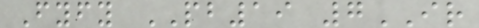Fyfy PB19 7IR
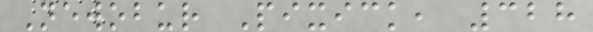Newobur Pixick, 328
